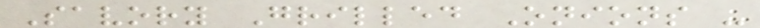Savory Grilled Onions -
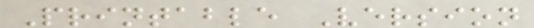Printable Version
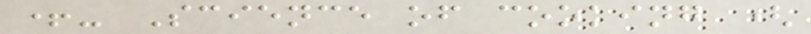+- Science of cooking (
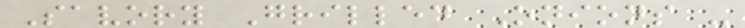Savory Grilled Onions -
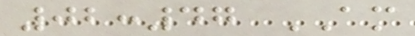02:47 AM
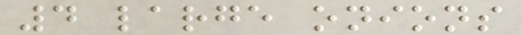4 large onions
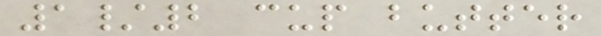1/2 cup butter
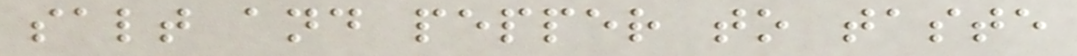salt and pepper to taste
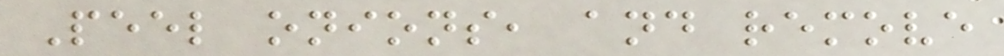Peel onions, and remove
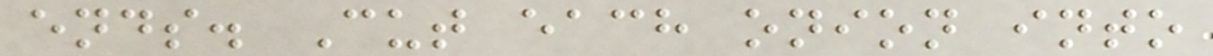ends. Cut each onion into
